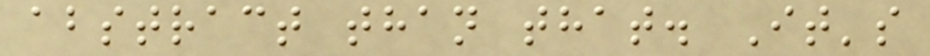abstract than that. It's
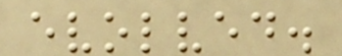evolved.
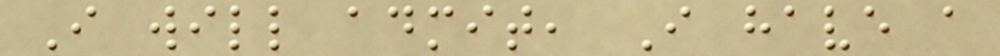I will admit, I have a
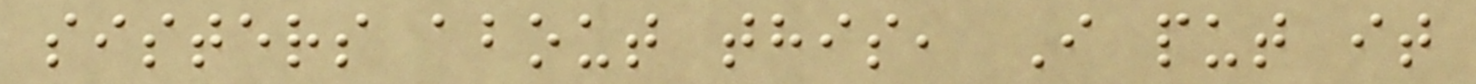sisters about this, I put it
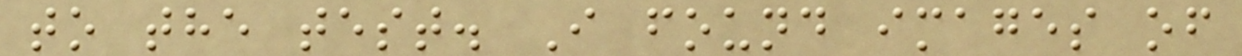to the test. I found images of
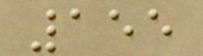155
